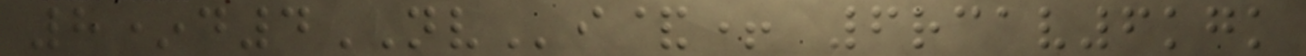8*d4NVi&+ 6rcav6kgk
